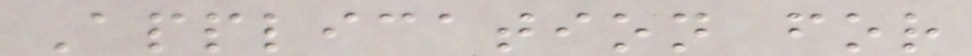Application for
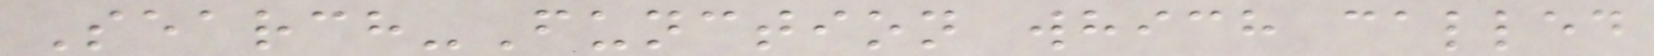Search-Function which called
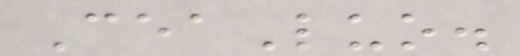CeaLuo.
